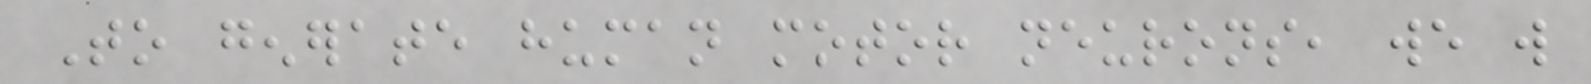To generate human motor neurons, we will
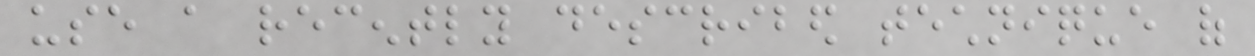use a recently described technique of
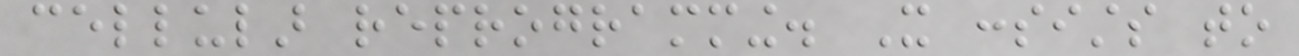cellular reprogramming. It consists to
